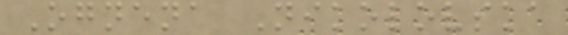Ognena Nikolovska
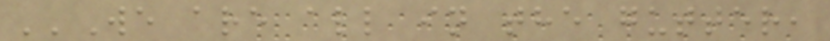''We are all in the gutter,
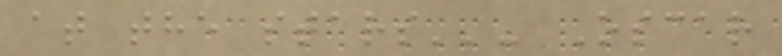at the stars''- Oscar
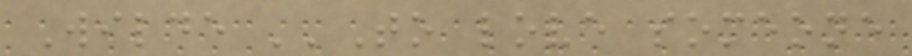Wilde ''To love someone
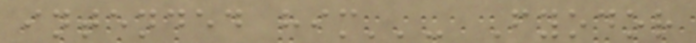intended him''- Fyodor
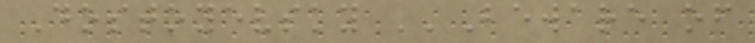Dostoyevsky ''Beware of
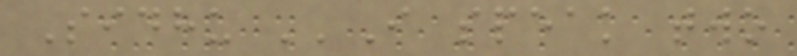Sidhu ''I speak two
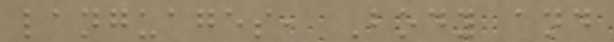languages, Body and
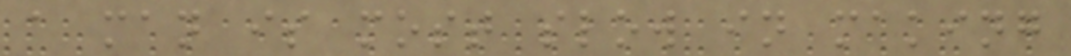a man is most slow in making
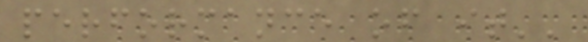performance of it''
